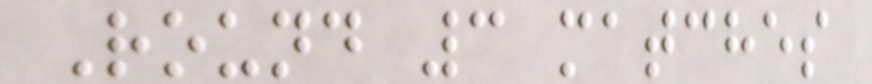Round 3 matches
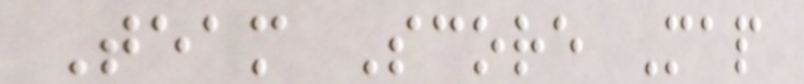Team Score Map
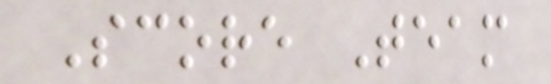Score Team
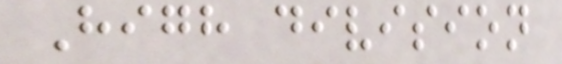High division
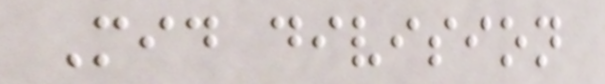Mid division
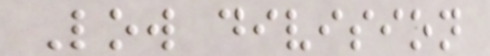Low division
